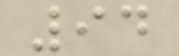94
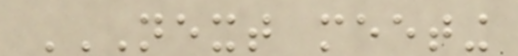NEXT MEETING
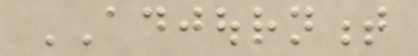ADJOURNMENT
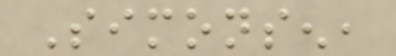Simonsen,
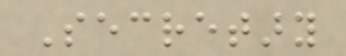Secretary
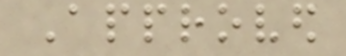Approved
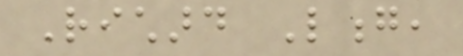Richard Long,
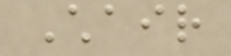Chair
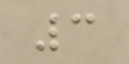3
